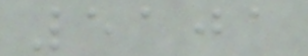5101
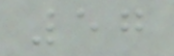57
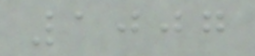1007
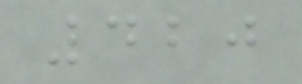420
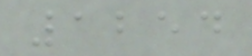1254
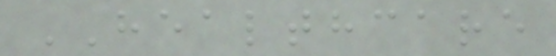HEALTHCARE
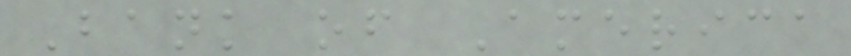Bank of America
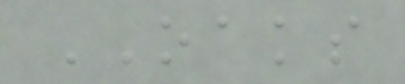OAKS
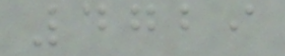4729
